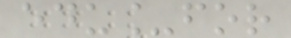edu_for
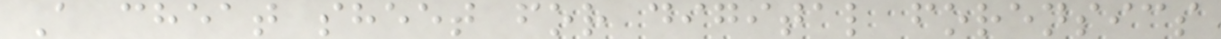A cheat sheet for digital forensics
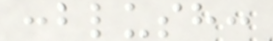:blush:
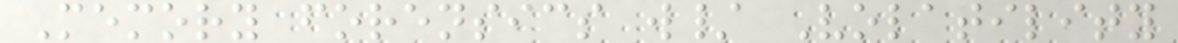Memory forensics w/ Volatility
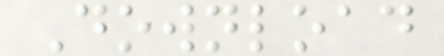Download
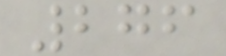276
